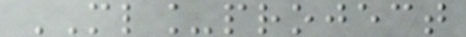ML_project
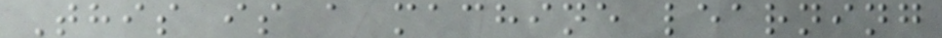This is a machine learning
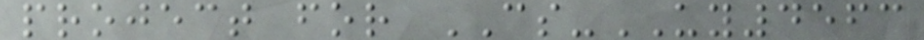project for CS-UY4563
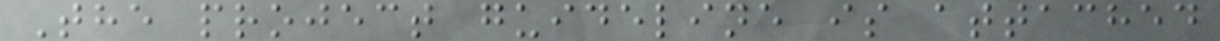The project guideline is attached
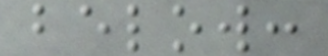below:
